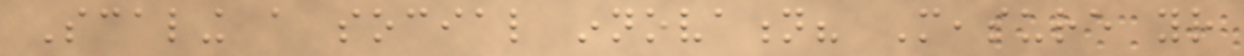Scaling a social innovation? Measure your
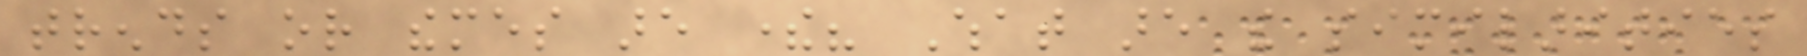trends or themes are there? What are the similarities
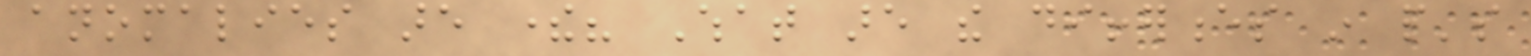anomalies are there? What are the differences in people's
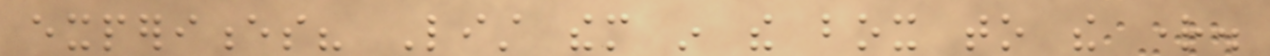experiences? List them in the box to the right.
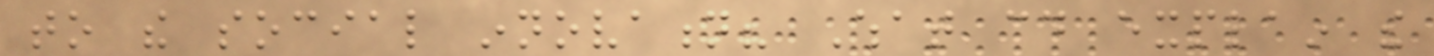to the social innovation? What could explain the
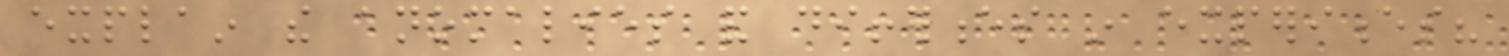explain the anomalies and differences in experiences?
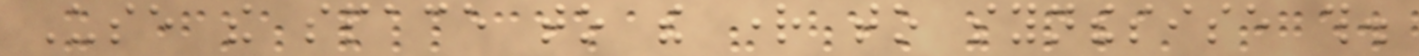Use the space to the right to synthesise this.
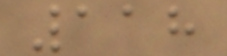118
